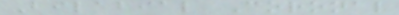Bilabial Coronal
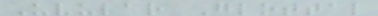Uvular Glottal
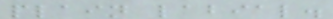plain labial.
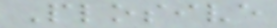Plosive
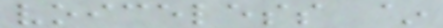voiceless ~
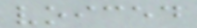voiced
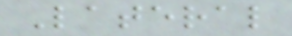Lateral
